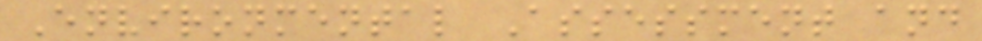Environmental Assessment and
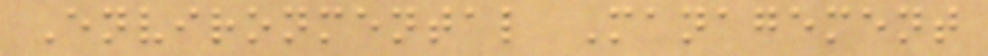Environmental Management
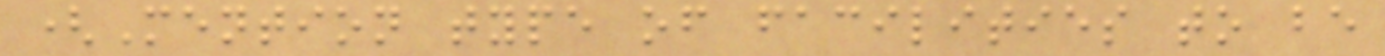(Mention type of facilities to be
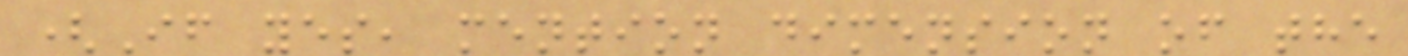(If yes, mention dimension of the
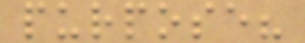purpose?
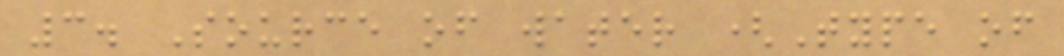3. Source of water (Type of
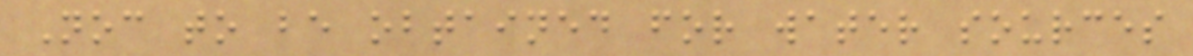Noc to be obtained for water sources
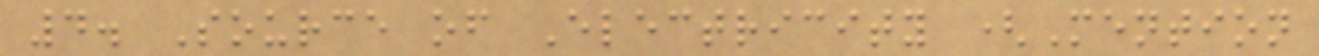4. Source of Electricity (Mention
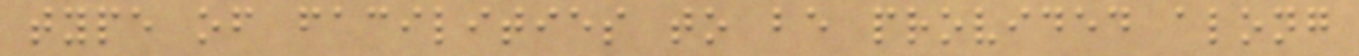type of facilities to be provided along
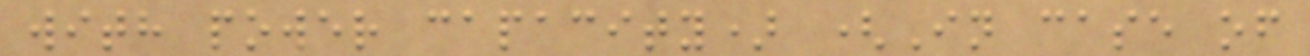with power capacity) (In case of
